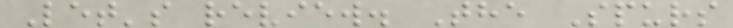Let's review. The Spurs
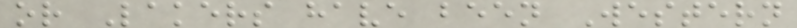or Lakers have been Western
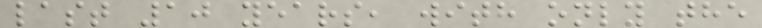last 10 years, with only the
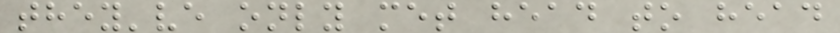they've only met head to head
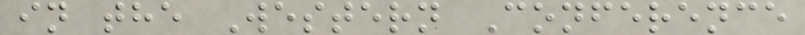in the Western Conference
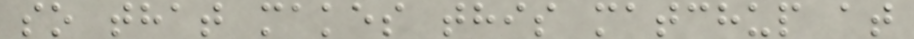so that makes this matchup at
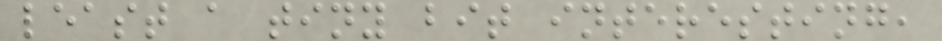least a tiny bit interesting,
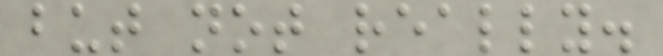but not really.
